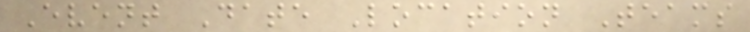Event Date Location Teams
